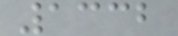1332
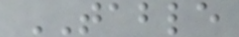TABLE
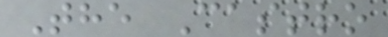The Castro
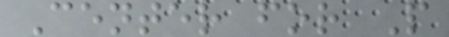Center for P
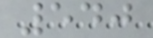540
